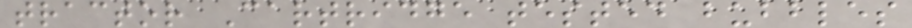tractor Cartridge tested bubbles
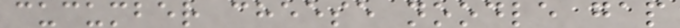cucumber cheese noodle gap
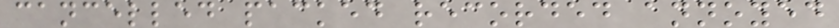cancelled packed recorded annoyed
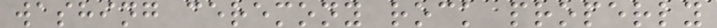washing ceremony rock properly
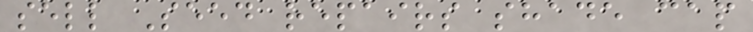sell Seed repairs shade cap
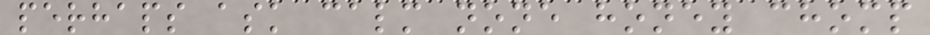perhaps ask calm none honey chomp
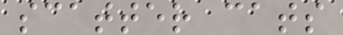scatter cats
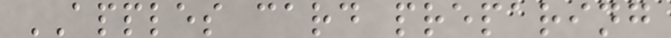APPLES card preparing
